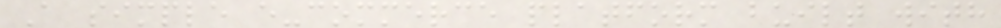A simple e-commerce platform built with
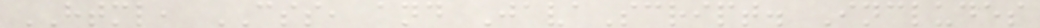HTML, CSS, and JavaScript. Includes
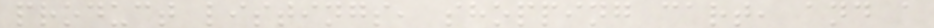product listings, shopping cart, and a
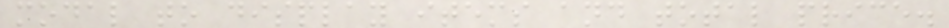modal to display items and total price.
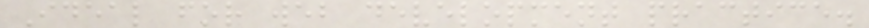Ideal for web development practice.
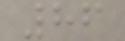86
